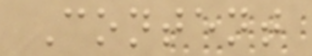Content
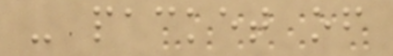- packet of
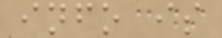info is
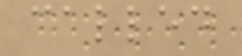called
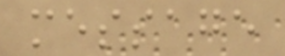message
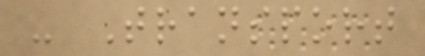- Transport
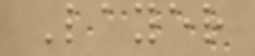Layer
